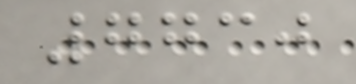7730
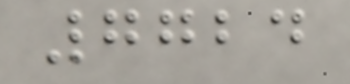7724
